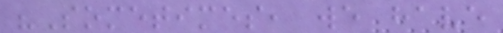"Sometimes, we have
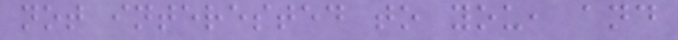not interested to you, and
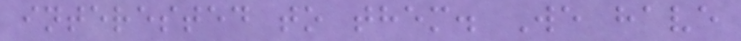interested to them. We have
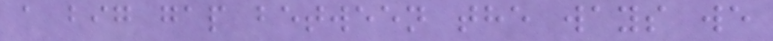a big gap between the ways we
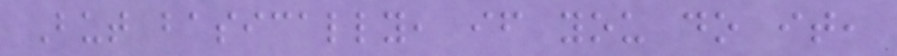But basically, if you do it,
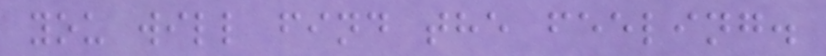you will find the feeling.
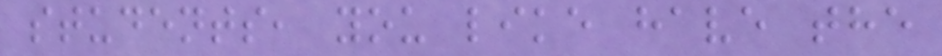students, you like have the
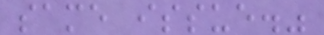same issue."
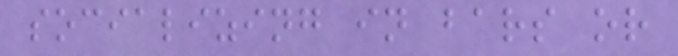socializing in bars or
